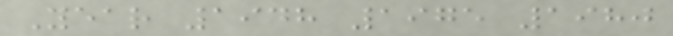Year 1948 1975 1980
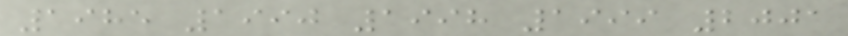1985 1990 1998 1999 2001
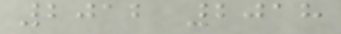2012 2018
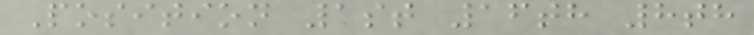Position 1st 16th 8th
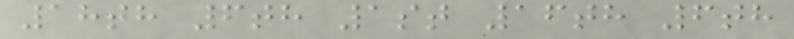18th 6th 1st 16th 6th
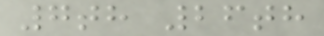7th 26th
